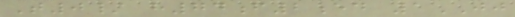T0/ h74f2ed 1JJ
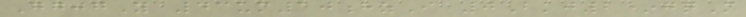GgjgY 43um10hzI 0Bkj2*gqM
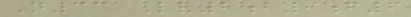N33 Lv2b9f6
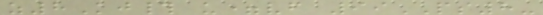z8Kj# u=vf 99PS8-
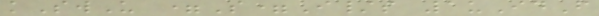kSwU =S=I/s 1uIdF
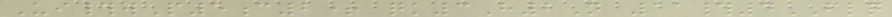Ui#wP5c2+ qk3H2N 11#4FLQ
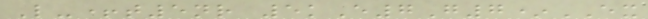L-+t5nr 5kE7G7*EX
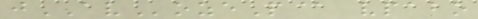jAVozeP@ vpabo
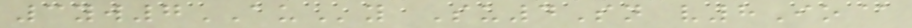3yw7AUy Su4Sn v8Io@
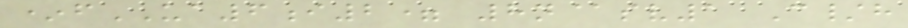*fUA6i2= 8n@sv1 C/h
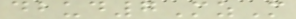dbud7MzM
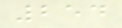254
